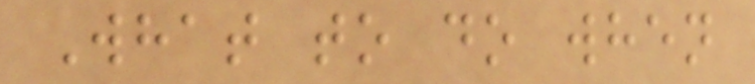What to do when
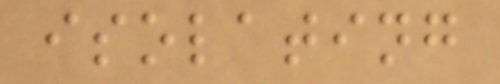isolating
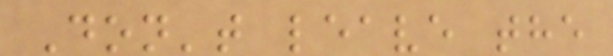Don't leave the
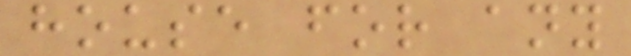house for any
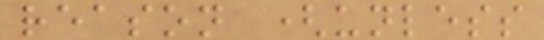reason (unless
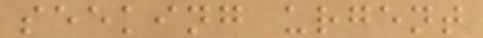seeking urgent
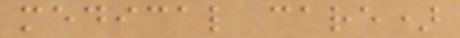medical care)
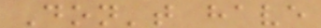Don't have
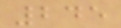245
